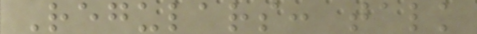Regulars: talk
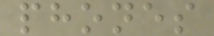phones
